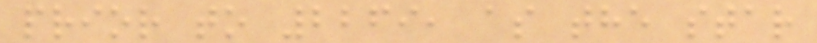prior to 2269, as the star
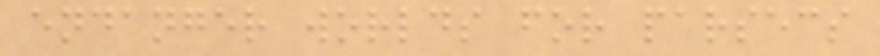endanger worlds for parsecs
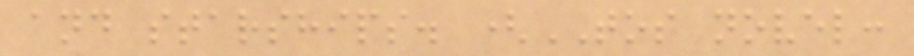and starships. (TOS novel:
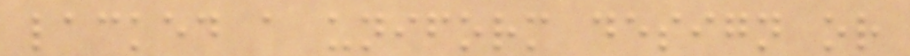lacked a uniform design or
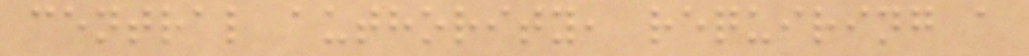central authority, requiring a
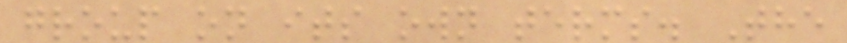group on its own terms. The
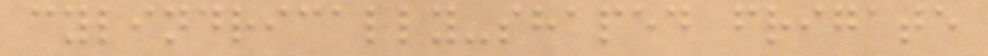cylindrically-shaped frigate
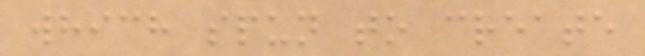which spun to create
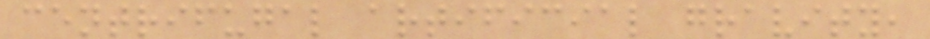centrifugal artificial gravity,
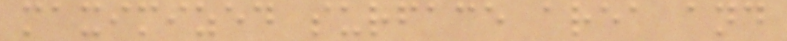maximized surface area and
